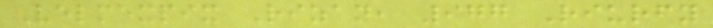Velmexpix Rizan, 977 Riurfy
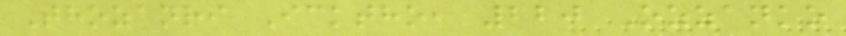Thozanri Icktho, 220 Ozzanko
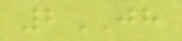2JH
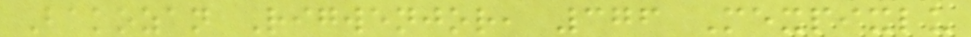Bakozan Rigwenjor, 376 Mexpixlu
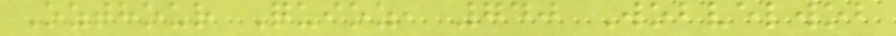Ozthour Quioz, 740 Wobvelwob
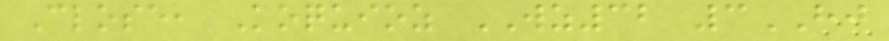Close, Koquioz WZ32 3HJ
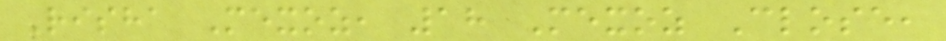Risha Mexoz, 18 Mexoz Close,
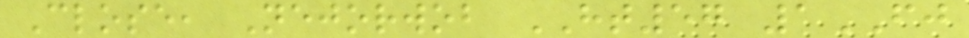Close, Nejorwob HT57 1FJ
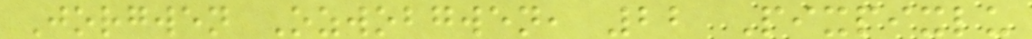Jorgwen Ozwobgwen, 22 Pixpixlu
